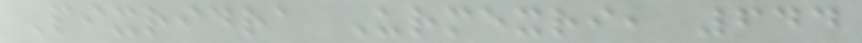Pixridra Urmexri, 644
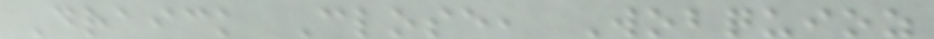Draick Close, Wobquioz
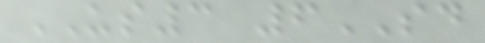US3 6SD
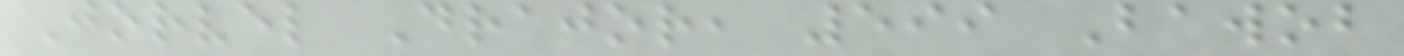Jorvel Drajor, 599 Bawob
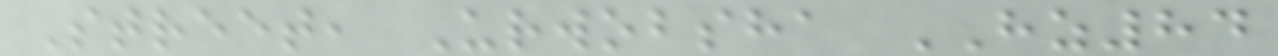Street, Urwobsha HZ84
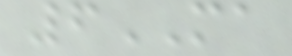6MA
